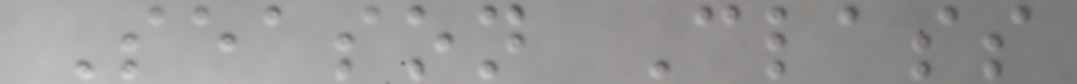Season Class
